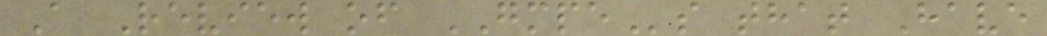A Review of GMPEs that Have
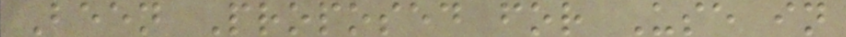Been Proposed for Use in
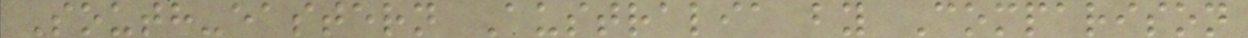South-eastern Australia by Comparison
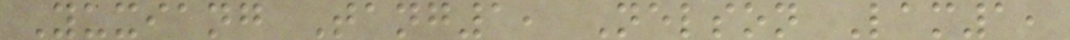Yuxiang Tang1, Nelson Lam1,
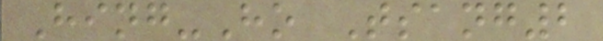Hing-Ho Tsang2
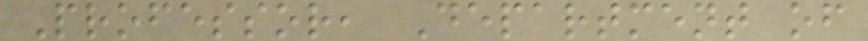Professor, Department of
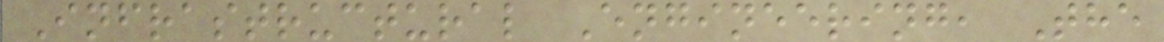Infrastructural Engineering, The
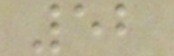52
